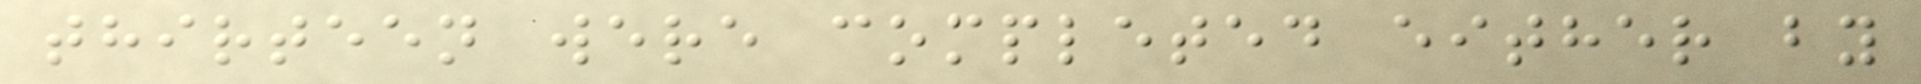thirteen were completed either by
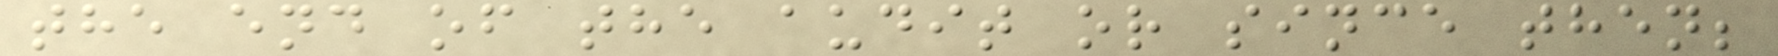the end of the audit or since then;
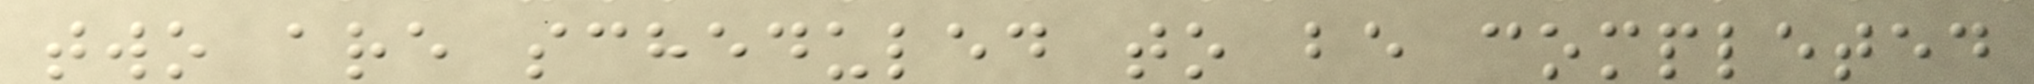two are scheduled to be completed
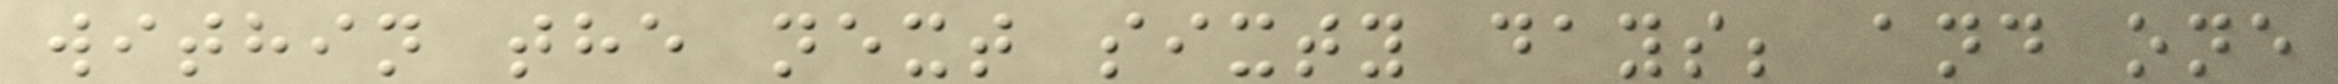within the next sixty days; and one
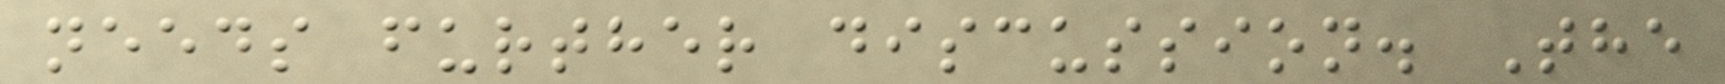needs further discussion. The
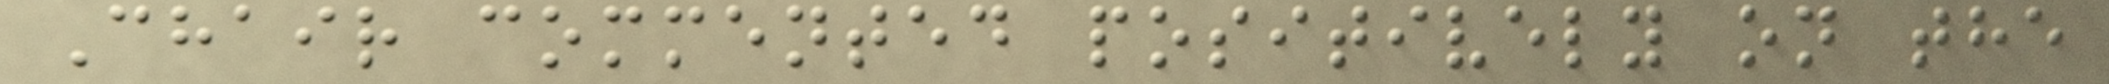Chair commented positively on the
